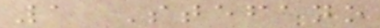1 Stefano
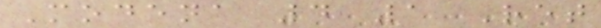Modena 4 1 Ret
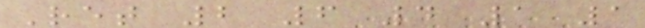Ret 2 6 4 1 1
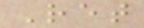Ret
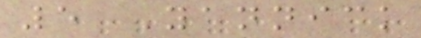5 Yannick
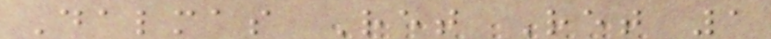Dalmas Ret Ret 1
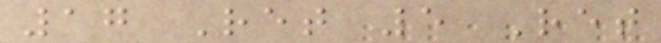17 Ret 5 Ret
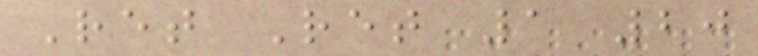Ret Ret 1 20
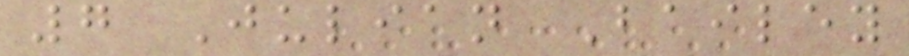7 Julian Bailey
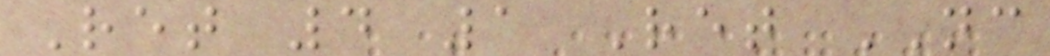Ret 4 1 Ret NC
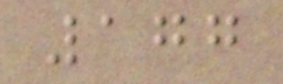177
